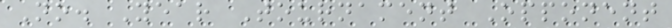No. Year Tournament Opponent
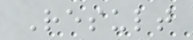Result
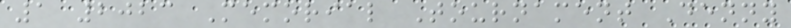1 2023 Memorial Tournament Denny
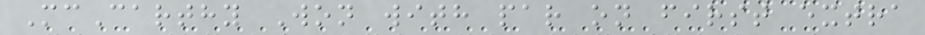McCarthy Won with par on first extra
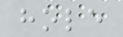hole
